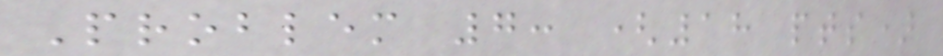Problem 7: (18 pts)
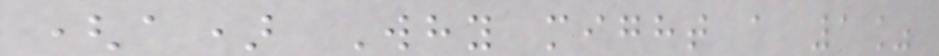(a) Why might a 1%
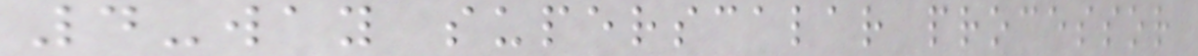4-way superscalar processor
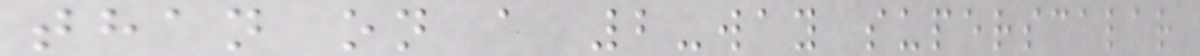than on a 2-way superscalar
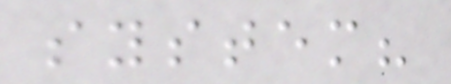system?
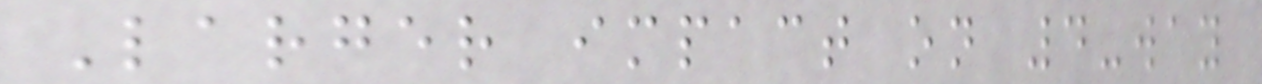Larger impact on 4-way
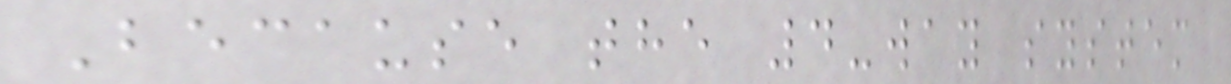Because the 4-way system
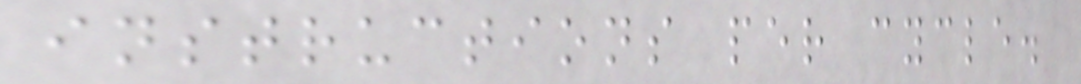instructions per cycle.
